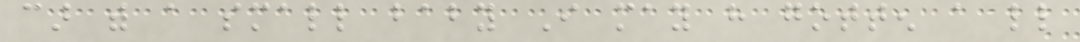car with a small baby I may have gotten a little
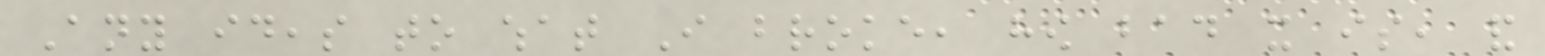Any ideas to what I broke, how bad it is, and
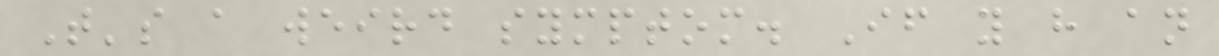That's a weird symptom. If you have an
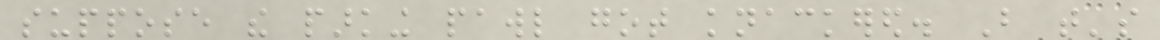suppose the parking pawl got knackered. But that's
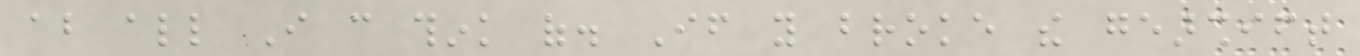about all I can think of. If you broke the gearshift
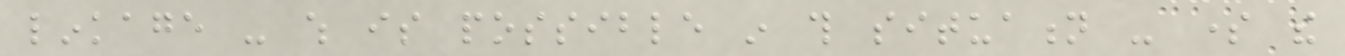linkage - which is possible in this situation - some the
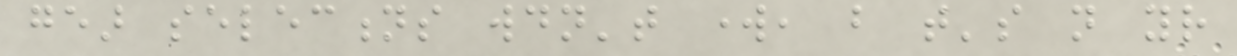gear selections wouldn't work, but that's not your
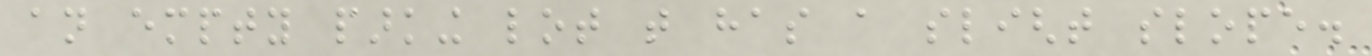an empty parking lot that has a slight slope.
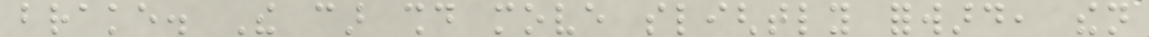brake. The car should move slightly forward, then
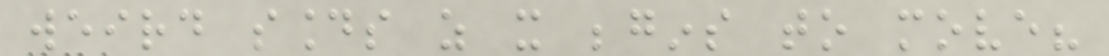weird sounds as it begins to move?
